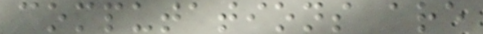computations are
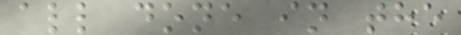all done in the
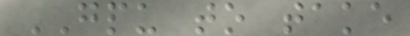GPU to take
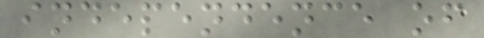independence of
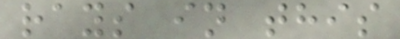rays in this
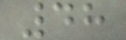48
